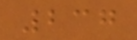237
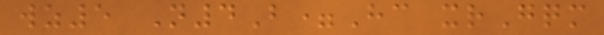wz5 N4B=Hc xrGqm
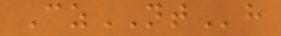CzNTh
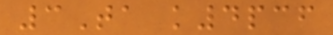3Ta k4pcf
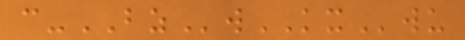c-BZwKXwu
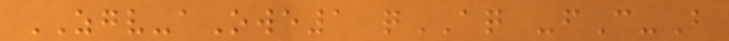ZGV-aOwe1 qAQ -fC-B
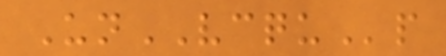UnVCQUp
